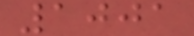1001
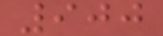900
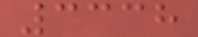3338
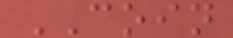COIN
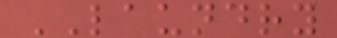LAUNDRY
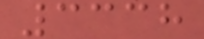3338
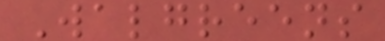Walgreens
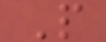P
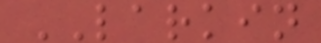LARKIN
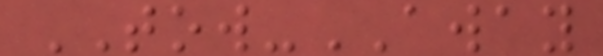TOW-AWAY
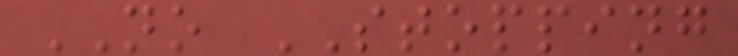NO STOPPING
